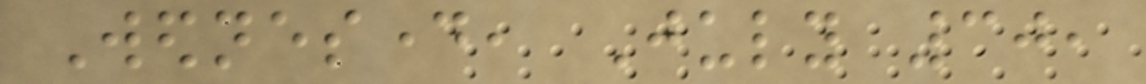Wednesday, July 30,
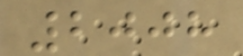2008
